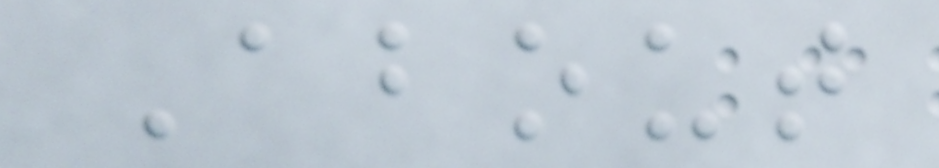About
